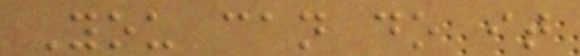You can do it
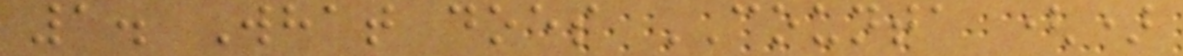1. What does COUNTA ()
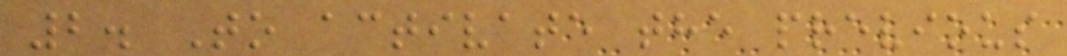2. To activate the previous
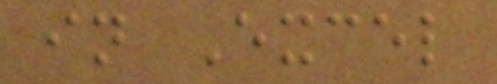in Excel
